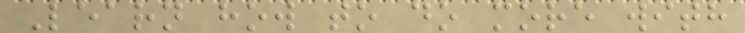Learn how to do more with
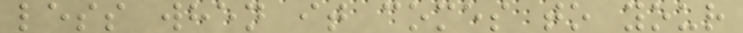less when it comes to your
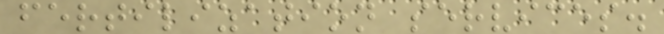fertilization services.
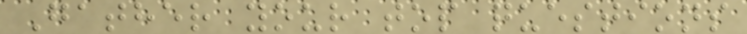Gather your top questions
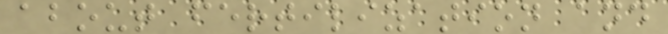about fertilization and
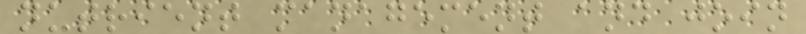nutrient management and join
